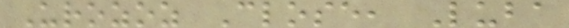Urozoz Close, Luba
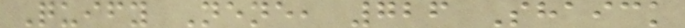Quify Nene, 726 Shaick
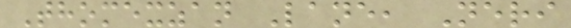Thomexzan Lane, Neri
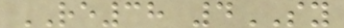RE38 4SY
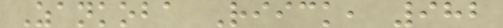Zankoba Riick, 982
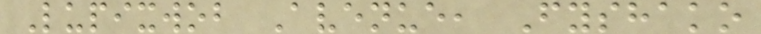Lupixwob Avenue, Fyshako
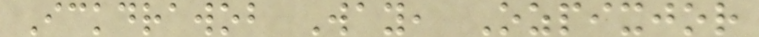Ickdrawob Way, Ozpixjor
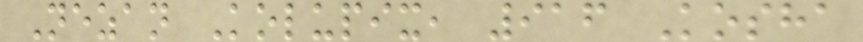Nezan Kolupix, 916 Kosha
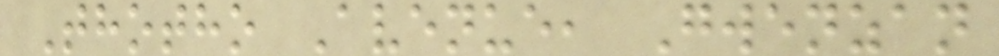Thotho Avenue, Gwenzan
